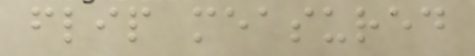flip measured
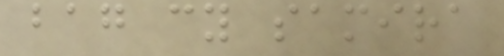bag cy samira
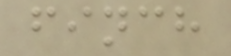finch
